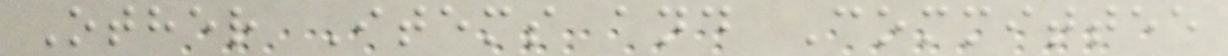Other Items and Committee
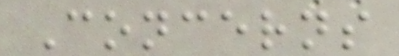Concerns
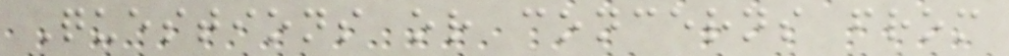Questions or concerns from
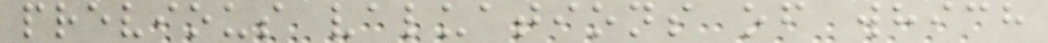previous valuations of which
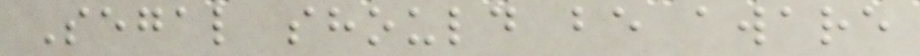Segal should be aware
